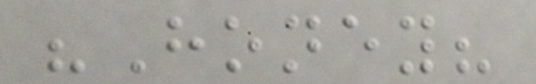"Honey?
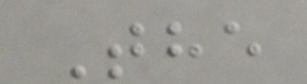The
